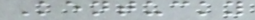Kentucky
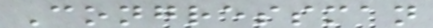Congressman
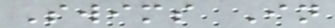Swims In
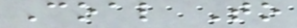Coal To
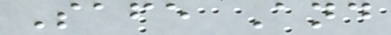Safe And
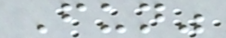Fun"
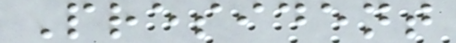President
